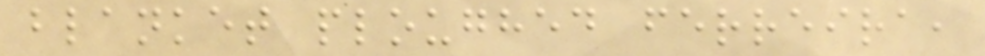blanket ploughed ferreira,
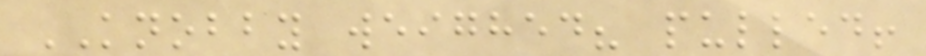KNOBBY weighed? pulled!
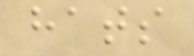hats
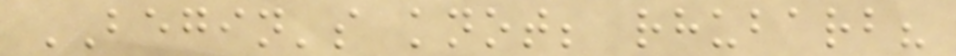BEGIN's knot; rhubarb?
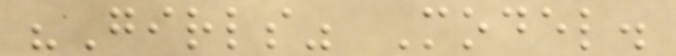"Girls" Model.
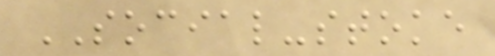SOCIAL-stoke
